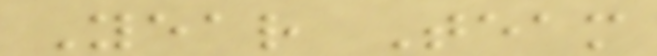Year Team
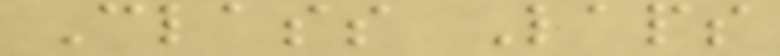Class Laps
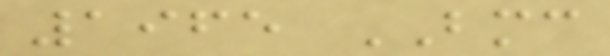1965 BMC
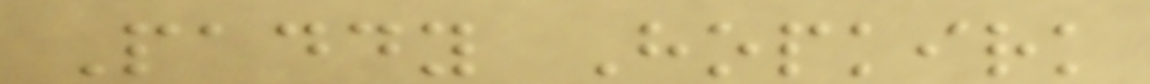Paddy Hopkirk
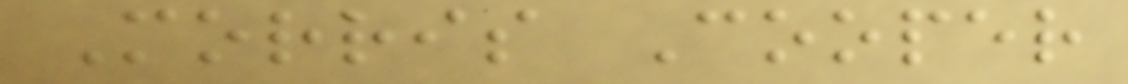Morris Cooper
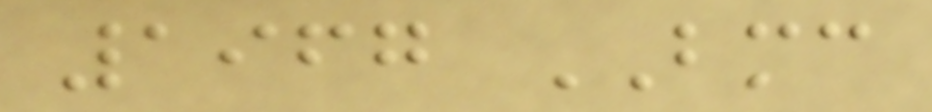1967 BMC
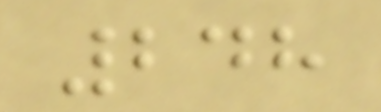248
